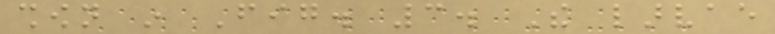shown in Fig. 3. The larvae
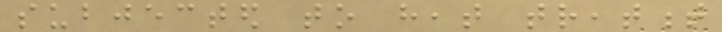subjected to heat treatment
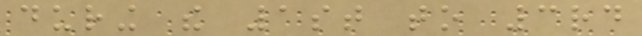during the 1st to 3rd
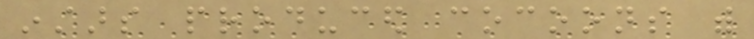instars produced cocoons with
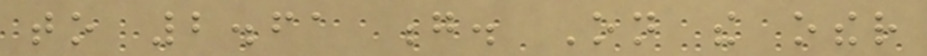to 2.61 g. On the other
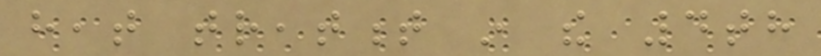heat treatment in the 4th
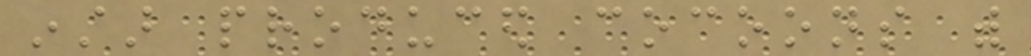instar produced cocoons with
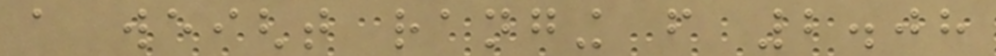a weight ranging from 2.08
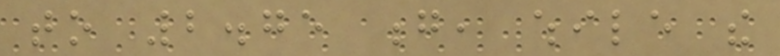to 2.75 g, while the
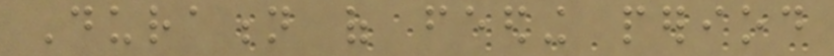Duration of feeding period
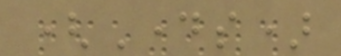(Days)
